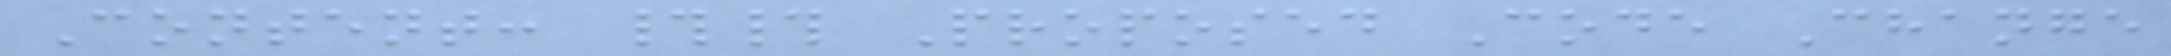Content: ## Proposed Code Change
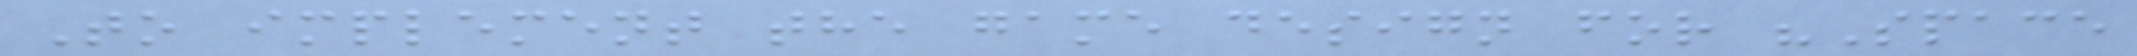To implement the game design for "Space
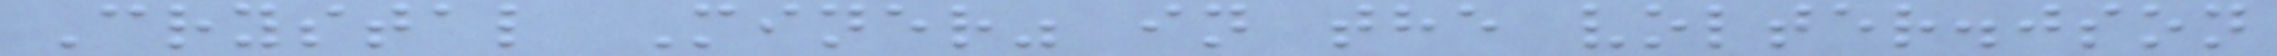Crystal Miner" in the volter.json
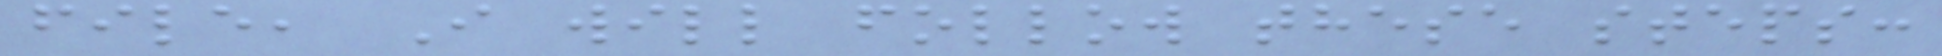file, I will follow these steps:
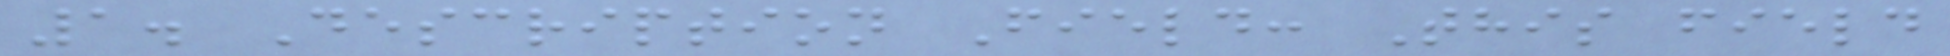1. Description Field: This field
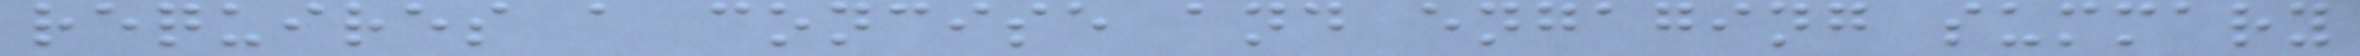requires a concise and engaging summary
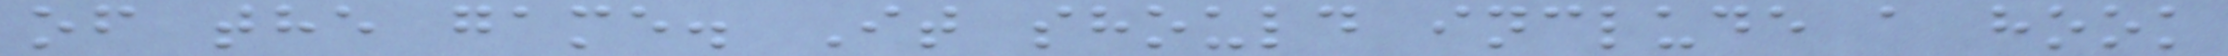of the game. It should include a hook
